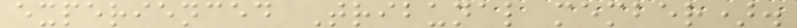experienced Tribunal member).
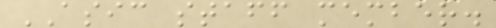ASIC staff member.
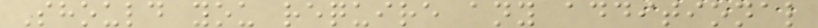Should you require any additional
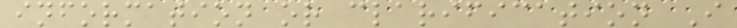information or clarification I
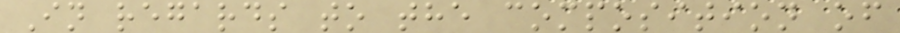In regards to the composition of
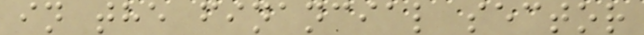in the financial sector
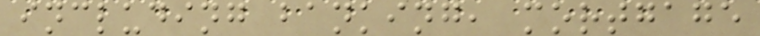including banking, mortgage
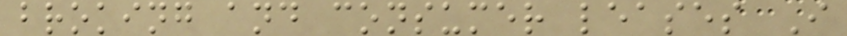broking and consumer leases I
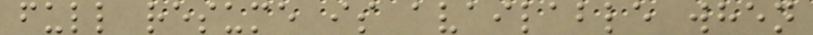full resume is available when
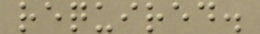required.
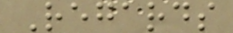Regards
